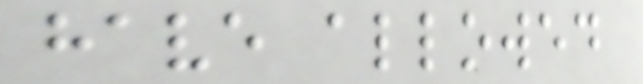have allowed
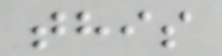this
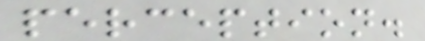perception.
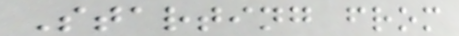Starting from
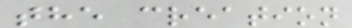the creation
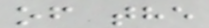of the
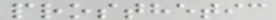prosthetic
